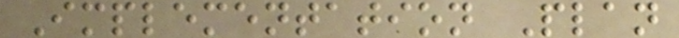Implementation Plan
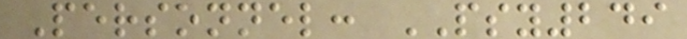Personnel: PSY249
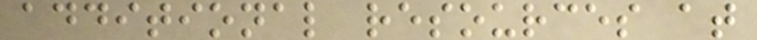additional resources at
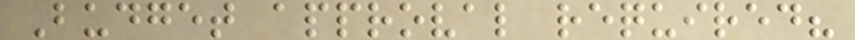Budget approval required?
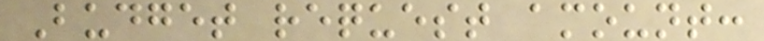Budget request amount:
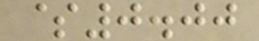$0.00
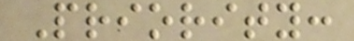Priority:
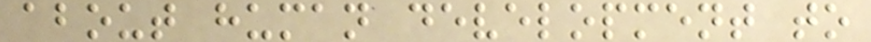about human development to
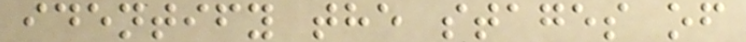identify the stages of
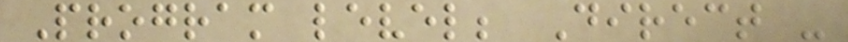Program level; Direct -
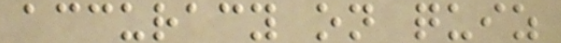accuracy on quiz
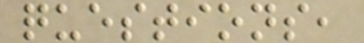questions,
